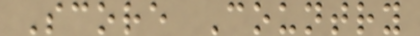Score Country
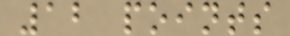12 points
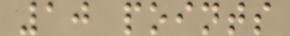10 points
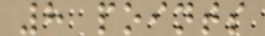8 points
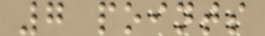7 points
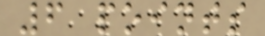6 points
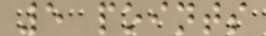5 points
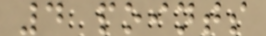4 points
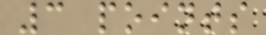3 points
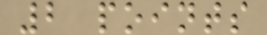2 points
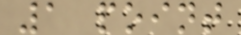1 point
